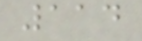114
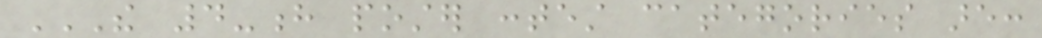THE 4-H POSTER CONTEST CATEGORIES ARE:
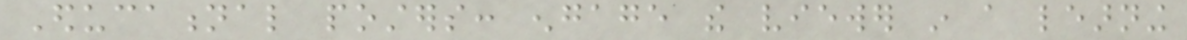Educational posters: engage the viewer in a learning
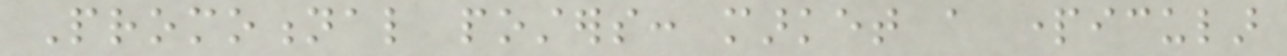Promotional posters: market a particular
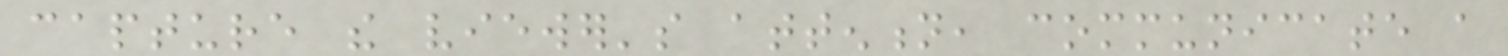capture the viewer's attention, communicate a
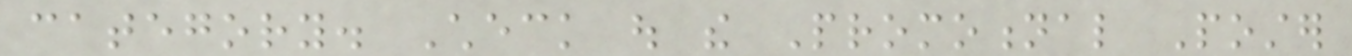category. Check out the Promotional Poster
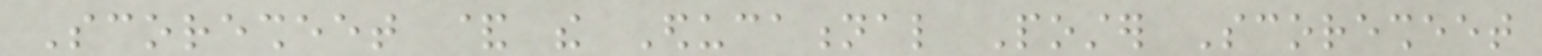Scoresheet & the Educational Poster Scoresheet
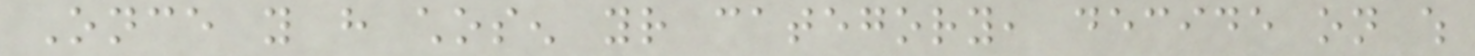Once you have chosen your category, decide on which
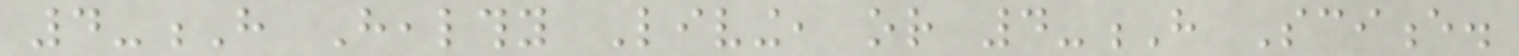4-H Healthy Living, or 4-H Science.
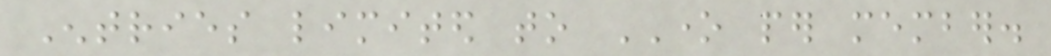Entries limited to ONE per member.
